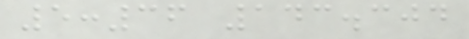5:36 143.304
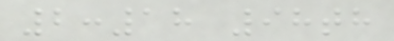2:18 98th
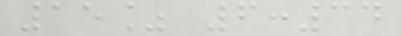15% 6:34
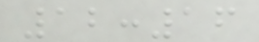12:16
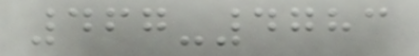467-4783
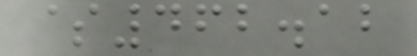$462.12
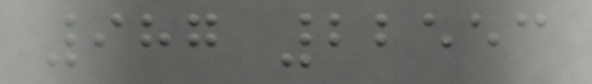987 22553
